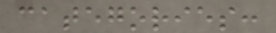categories:
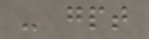- gpt
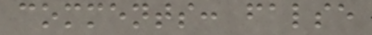comments: false
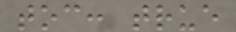toc: true
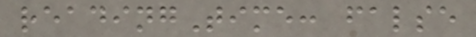readingTime: false
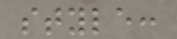style:
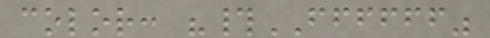color: "#FFFFFF"
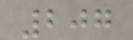207
